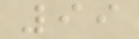99
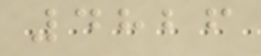4826
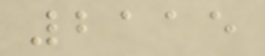2115
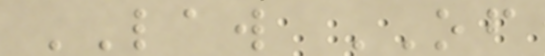LAW OF
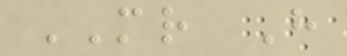MR H
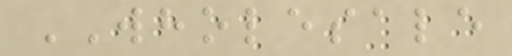WHOLESALE
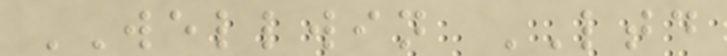WELLWIN LTD
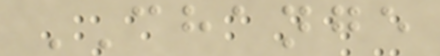CHANGE
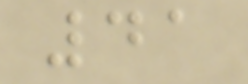41
